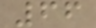66
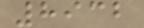8932
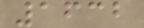1632
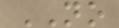NO
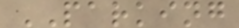PARKING
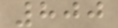800
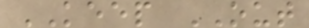KEEP OUT
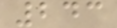243
